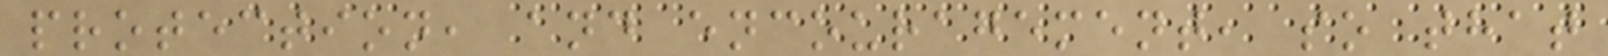protection, and encouragement, so that
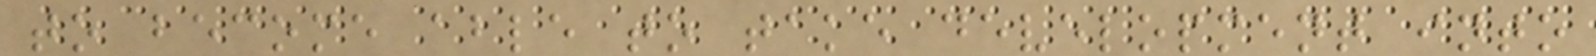to become able to take development into
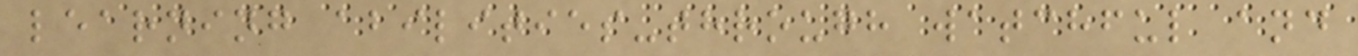learning abilities-through watchful and
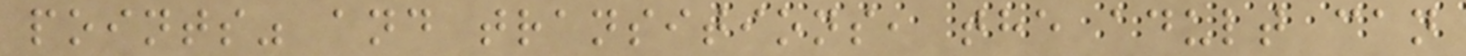points" and transitions, the adult can
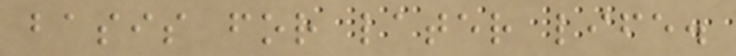basis for later life.
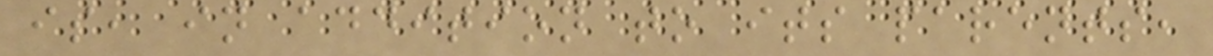is, in addition to its parents,
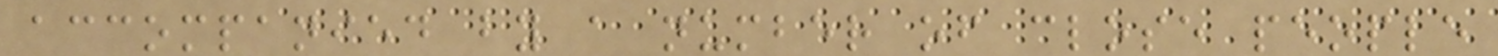accompanied by a number of close people
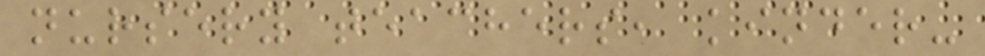nursery teachers, kinder-
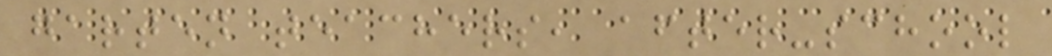garten teachers, after-school
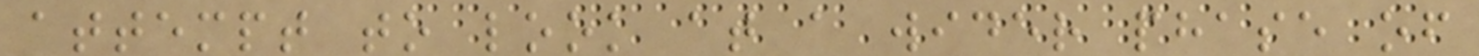attempt to look at a wider phase of
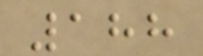188
